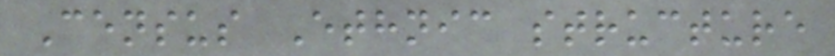Census Ethnic structure
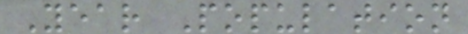Year Population
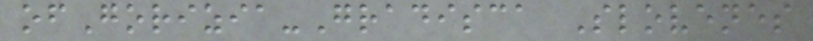ofGorizia-Gradisca Slovenes
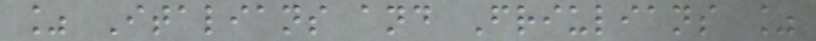% Italians and Friulians %
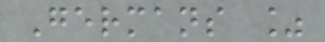Germans %
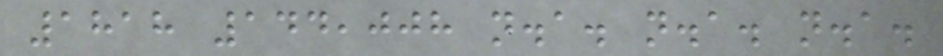1818 144,008 n.a. n.a. n.a.
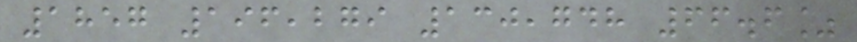1857 196,279 130,748 66.6%
